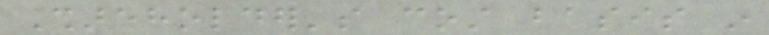Shareholder's cost basis in
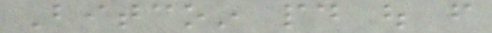Bitcoin paid out from
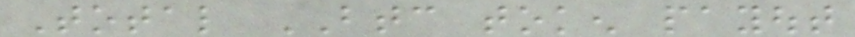Total BTC token payout
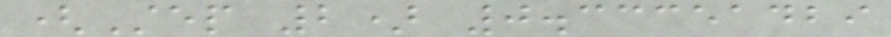(Step 2) 0.33351429
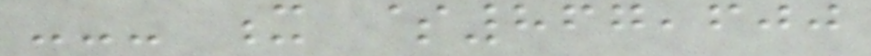--- x $867,600
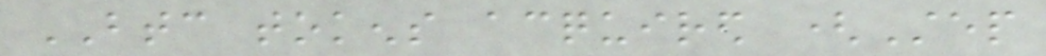BTC tokens acquired (Step
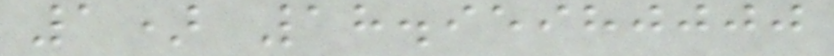1) 18.95980000
